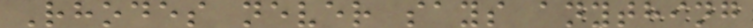Rhodes never says anything
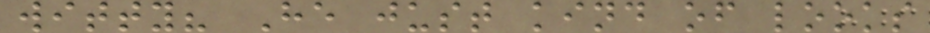witty? He just kind of looks
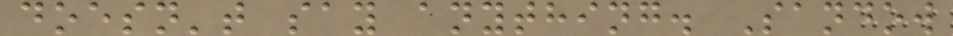doesn't say anything. Sandow
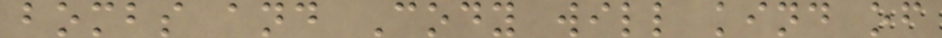bombs and Cody will kind of
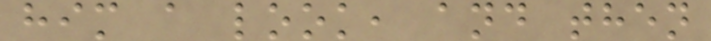him a look, and then
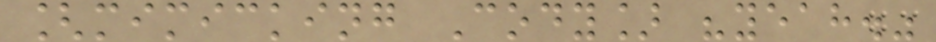[mimicking Cody] "yeah."
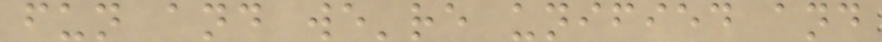fun and we're unified and
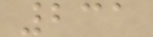231
